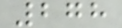278
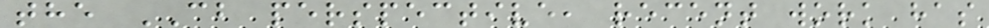the CB perspective, recent work has
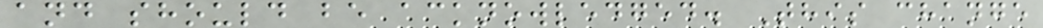and should be acknowledged. This change
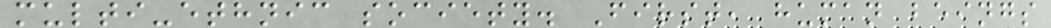multi-ethnic society. First, human beings
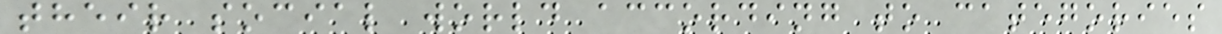their social world according to categories
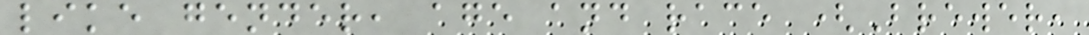like gender, age and race (Brewer,
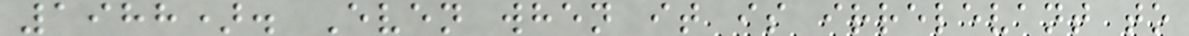1988). Even when it is irrelevant to
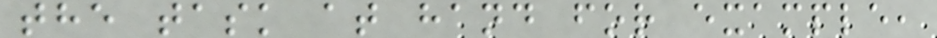the task at hand for example,
